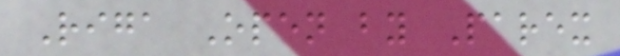Riga Open by Parex
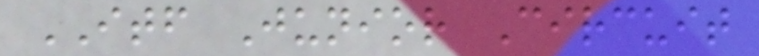ITF Junior Circuit
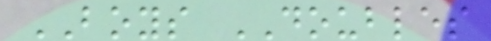BOYS DOUBLES
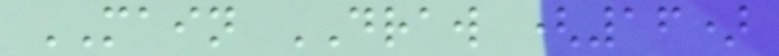MAIN DRAW (16)
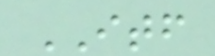ITF
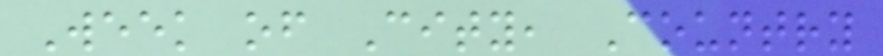Week of City, Country
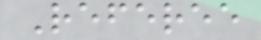Referee
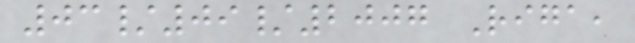03/09/2007 Riga,
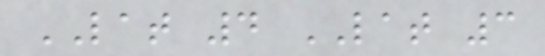LAT 4 LAT 3
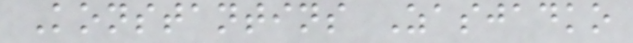Konstantins Zasjadko
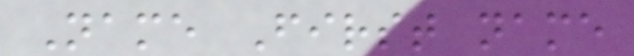Name First name
